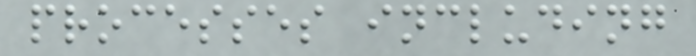processes including
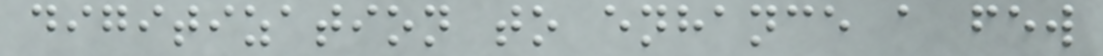digitization to enhance a few
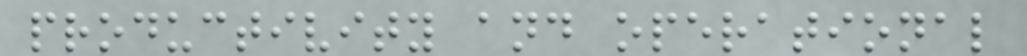productivity and operational
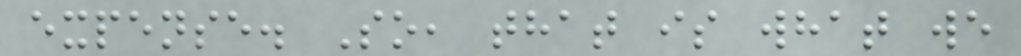expense. So, that is what we
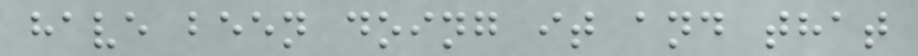have been doing it and that
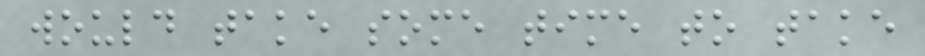would take some time to take
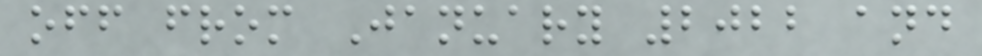off from January 2022 and
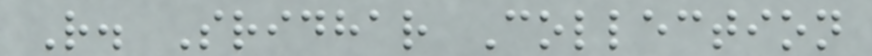R. Sridhar Collection
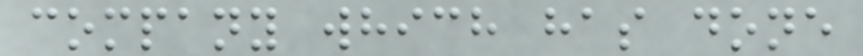company which has done
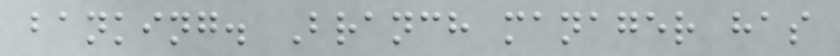banking. Branch manager has
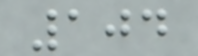104
